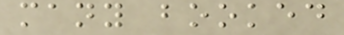many booked
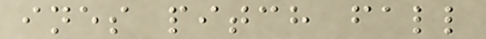ines pitch fall
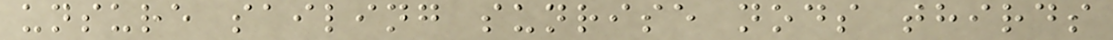unsure sailing sunrise nods thirds
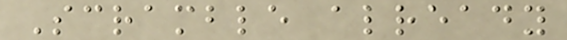Scramble already
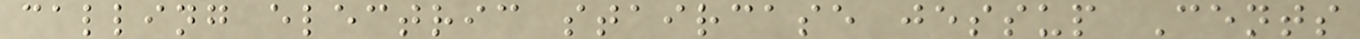calling electric staircase jessup Cents
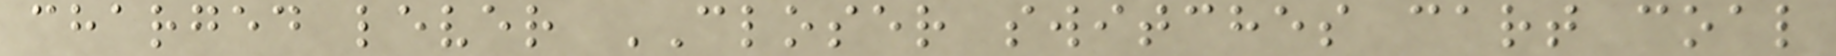charged lever CLOSER switches cart coal
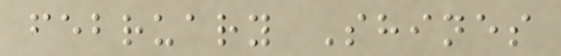february Shines
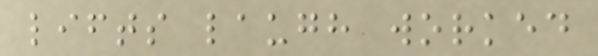lifts laugh worked
